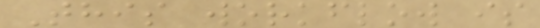This workflow is
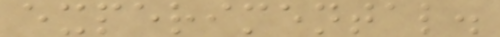experimental.
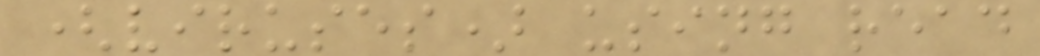(viruses) using read
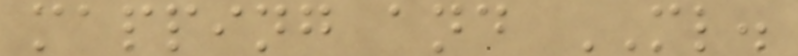mapping and ML.
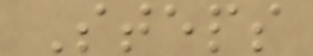Steps
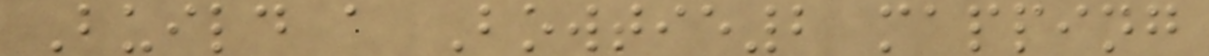Build a Bowtie2 mapping
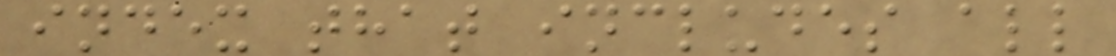index that includes all
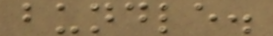bundle.
